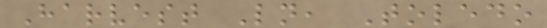Harvest Ln, Toledo
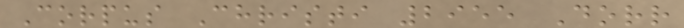Corpus Christi 2955 Dorr
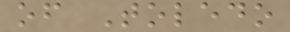of Toledo
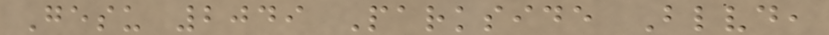Gesu 2049 Parkside Blvd,
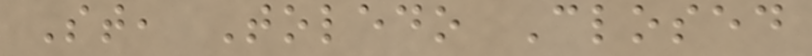St, Toledo Closed
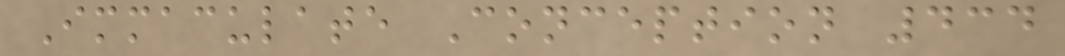Immaculate Conception 434
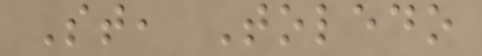St, Toledo
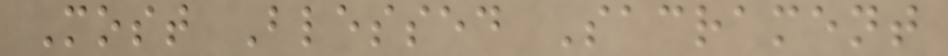Most Blessed Sacrament
